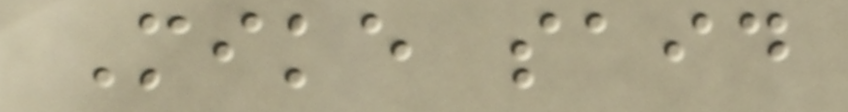Mike said
